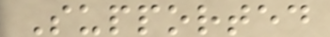Supported
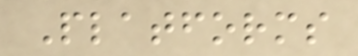Platforms
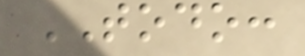TODO:
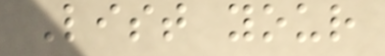List your
